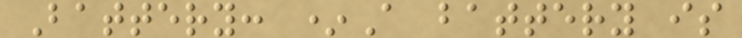Battery: *A battery is
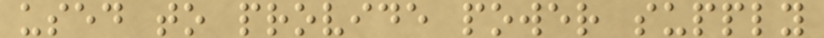used to provide power supply
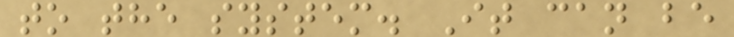to the system. It can be
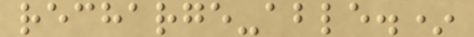recharge-able.*
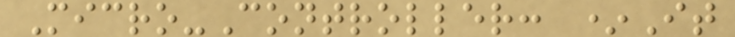Micro-Controller: *It
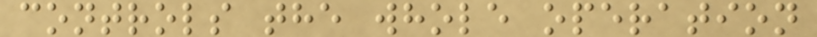controls the whole operation
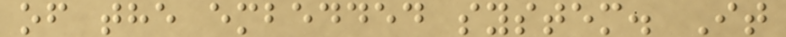of the embedded system. It
